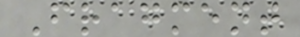Fragment
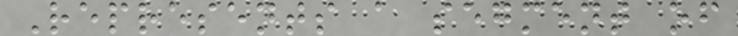Represents a segment of
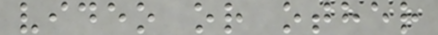video or other
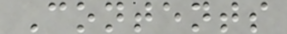Contents
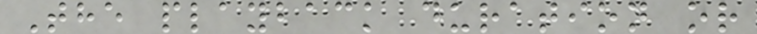The playback duration or
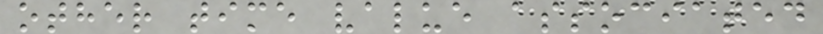other time value associated
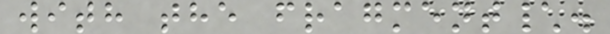with the fragment\.
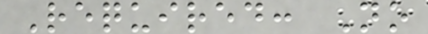Required: No
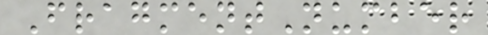FragmentNumber
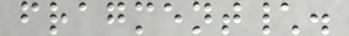fragment\.
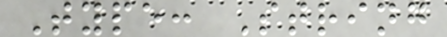Type: String
